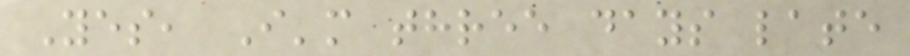Yes, I'm three days late
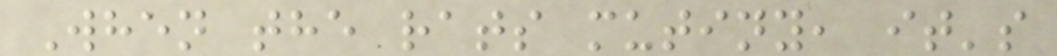When the rats mutiny, it's
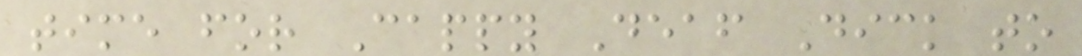time for Cappy Deaf Dick to
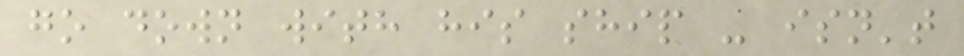go down with his ship - isn't
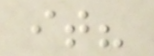it?
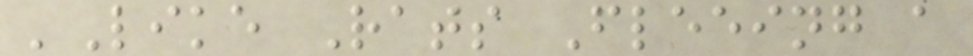'Like Rats Fleeing a
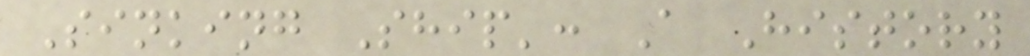Sinking Ship': A History
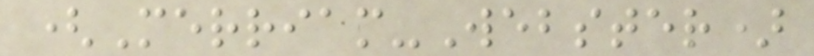(Merriam-Webster)
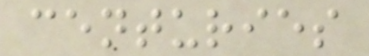centuries
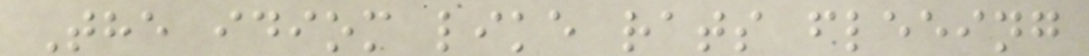The idiom like rats fleeing
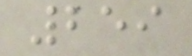259
